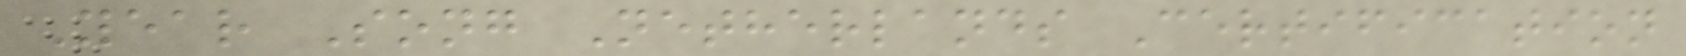Year Song Netherlands Certification
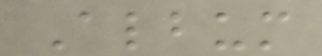Album
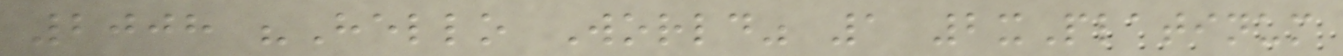2008 "Hello World" 1 2xPlatinum
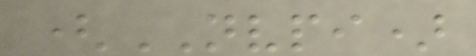(NVPI)
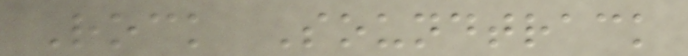Rock Soundtrack
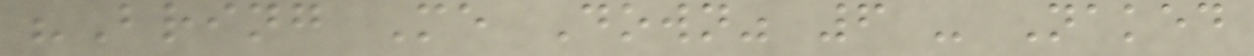"Bring Me Down" 6 - Naked
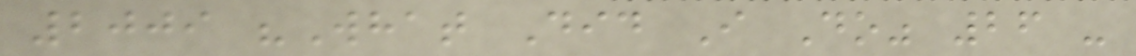2009 "What Did I Do" 26 -
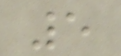5
